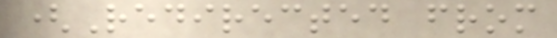(Redirected from
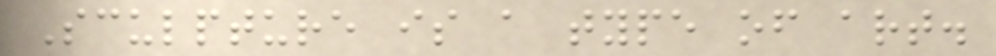Sculpture is a type of art.
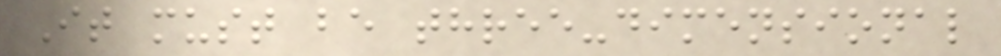It must be three-dimensional
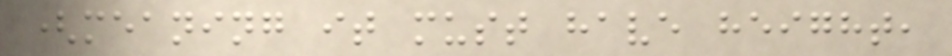(meaning it must have height,
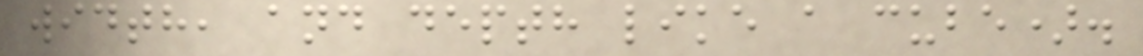width, and depth like a cube).
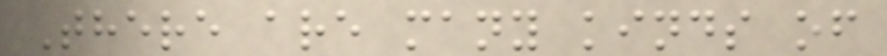There are many kinds of
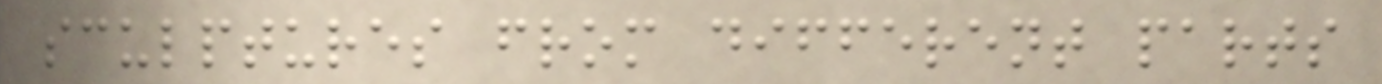sculptures from different parts
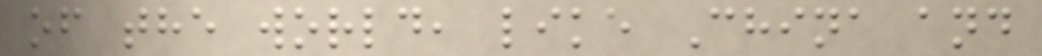of the world, like China and
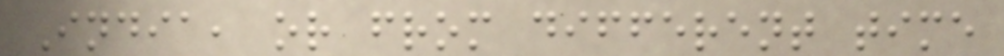India, or from different time
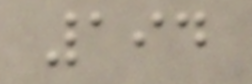194
